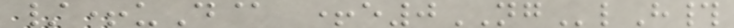/+uD@ +e0NGlH#
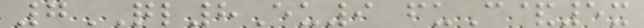7QL8Eu9 fuC&5x
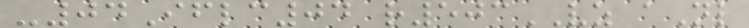-04Iflc04 r503VZ aNl
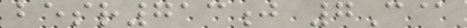besr713j 7C@
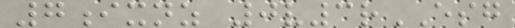7ixnz 0v3rESG
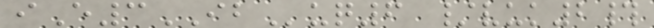iE3IBuq6 /vuk2#
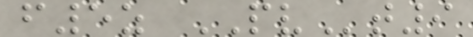f5z PVt9
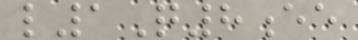l1Q8ee
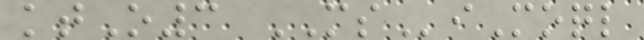ktO3 MSiMoql
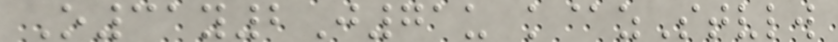O31y2J71u k@zStvlw
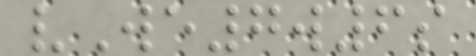vWe7w6s
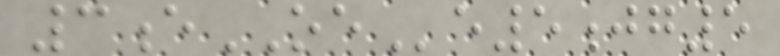3eOEe5jg5
